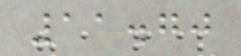11.70
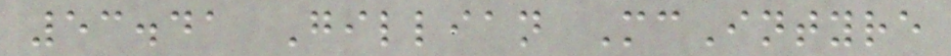53.41 Gillian McIntyre
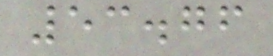53.76
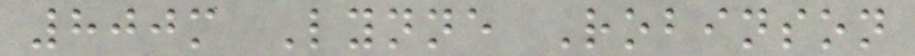800m Lynne Robinson
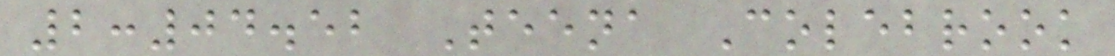2:04.52 Teena Colebrook
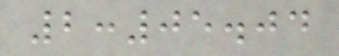2:05.04
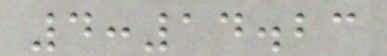4:14.23
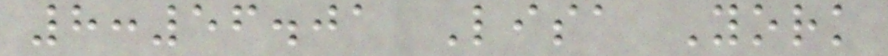8:56.01 Lisa York
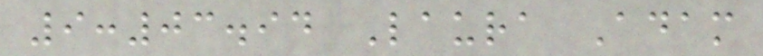9:03.94 Laura Adam
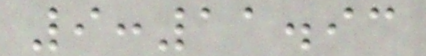9:11.93
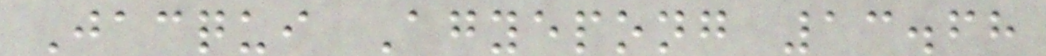Jacqui Agyepong 13.68
